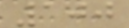100
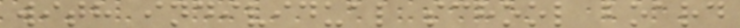with individual school board
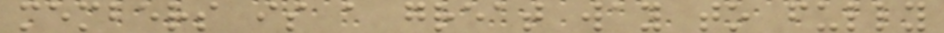members is a great way to fully
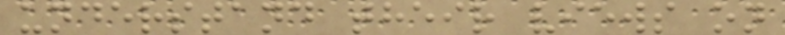understand their views on
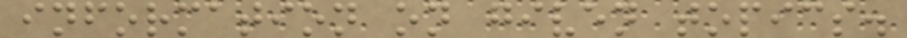information on given topics.
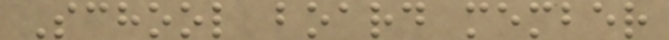School board member
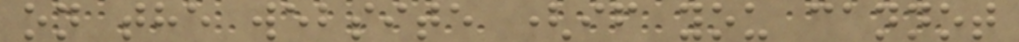on the website (if you cannot
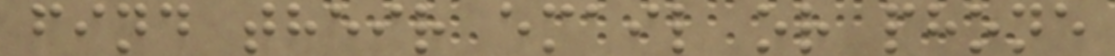find their email or phone
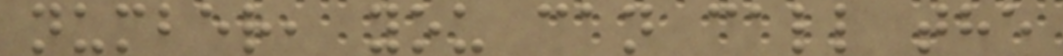number, you can call the
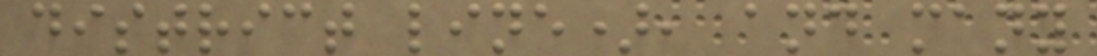district line), and many
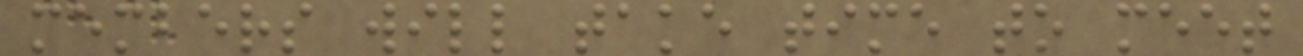members will take time to meet
